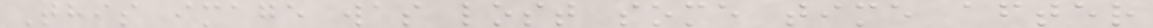This image was lost some time after
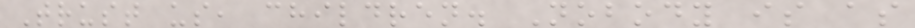Trust us, children. Nobody is as
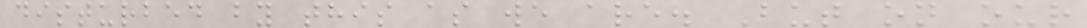disturbed by this as we are. But on our
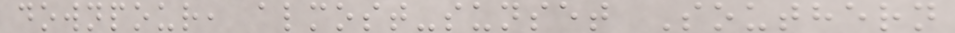downpour, almost-sunset Southern
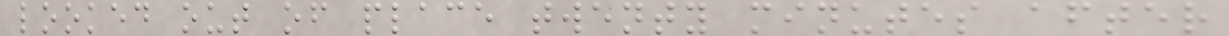looked out of place twenty minutes after
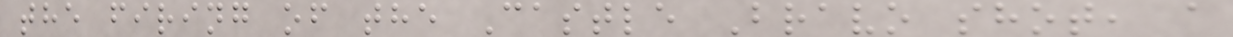the firing of the Castle Bravo shot, a
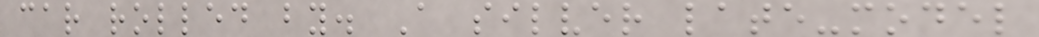car rolled by. A silver late-model
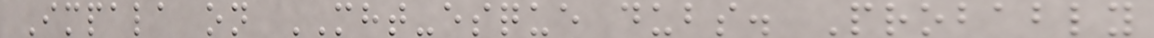Impala on MHT-esque dubs. Probably
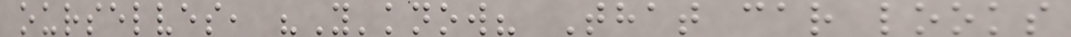ourselves, "Y'know? That car looks
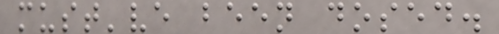must've been dosed.
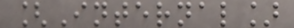[Internal]
